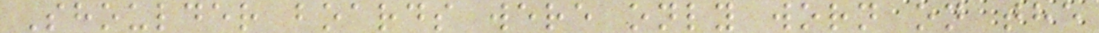Shoulder boards were only worn on the
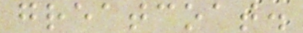greatcoat.
